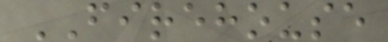FIREHOUSE
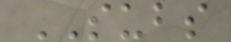SUBS
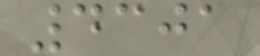4301
